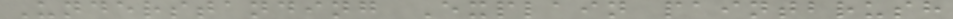Understanding Explain paintbrush
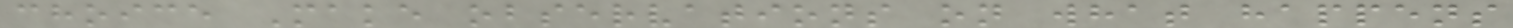choice Make observations on what happens
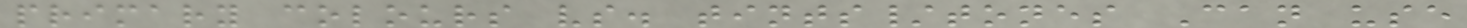primary colours vs. tints/tones Can use
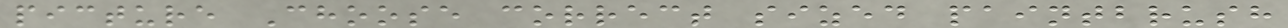picture Choose correct sized paintbrush
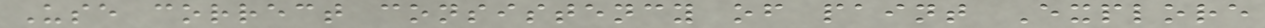Use correct consistency of paint Explore
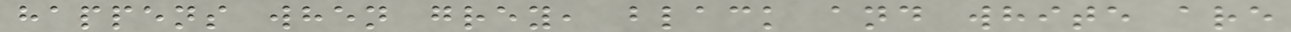happens when grey, black and white are
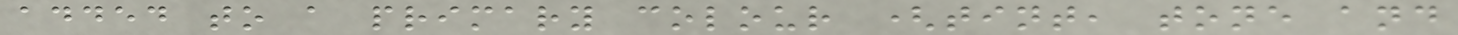added to a primary colour (tint, tone and
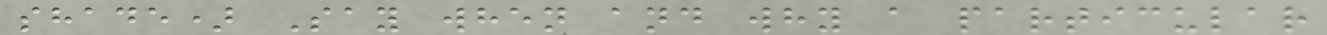shade) Say when and why a particular
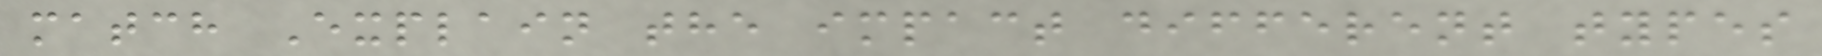match Explain the impact different types
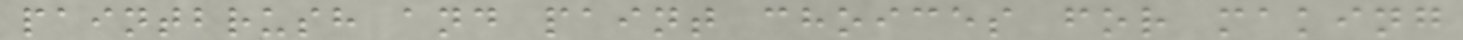paintbrush and paint choices for making
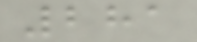281
